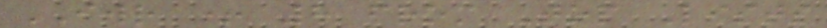IWR + 8 from Top Lists
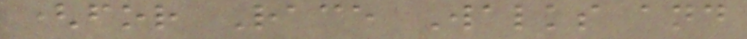(for Race Walks and
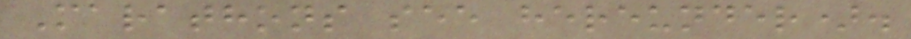Marathons see hereunder).
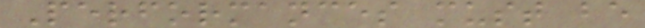Performances must be
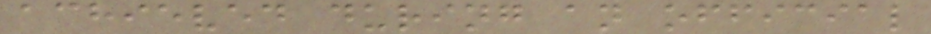achieved during an official
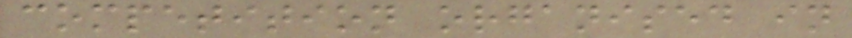competition organised in
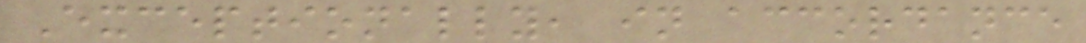Exceptionally, in accordance
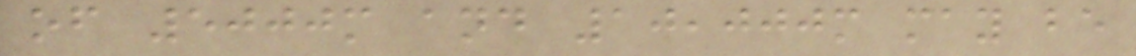of 5000m and 10,000m may be
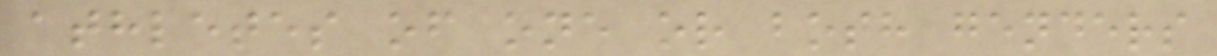athletes of one or both genders
